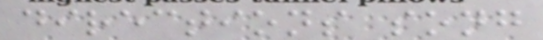directions song
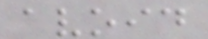avoid
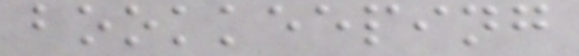bookkeeping
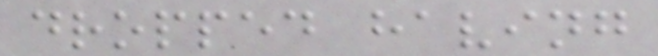dropped having
